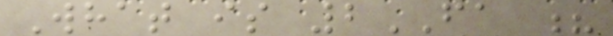What is 2FA ?
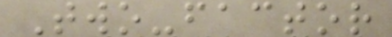Two-factor
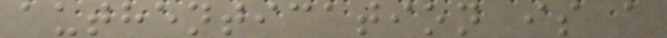authentication is a
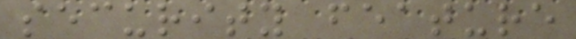security feature
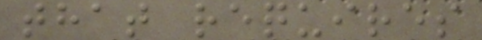that requires
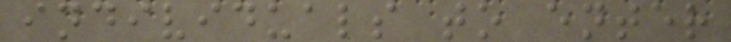individuals to enter
